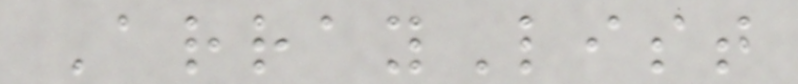ArrayList
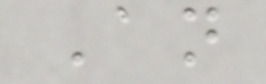An
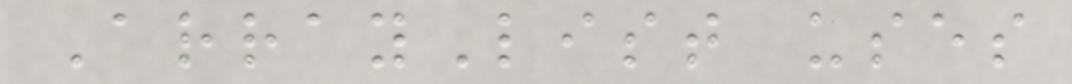ArrayList uses
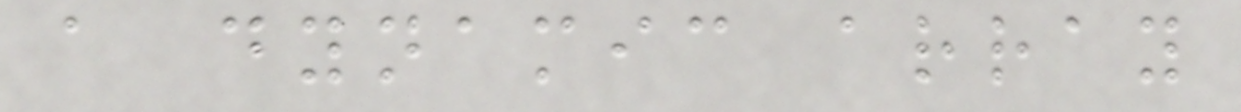a dynamic array
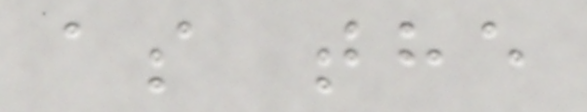as the
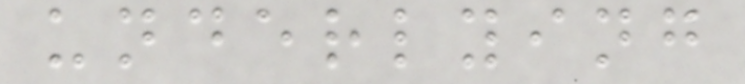underlying
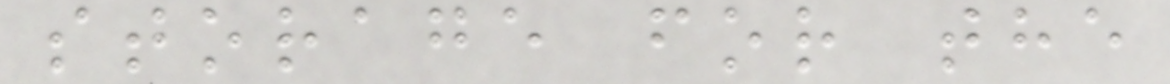storage for the
